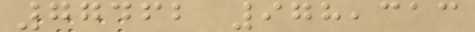77462 978,313
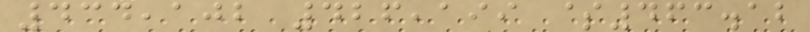434,102 426,199 $463.12
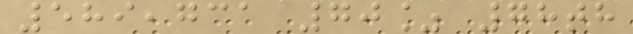589,731 70% 78th
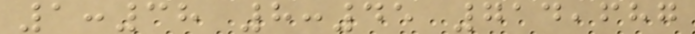1:38 8:45 714,687
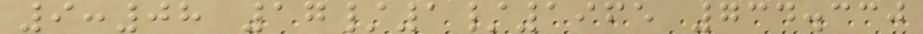9:08 17/1/1965 734.330
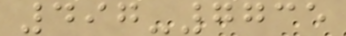497-7735
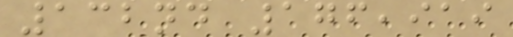132nd 176,919
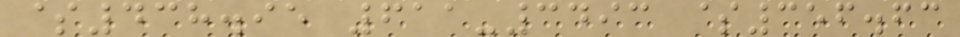$438.95 611-3493 $356.63
